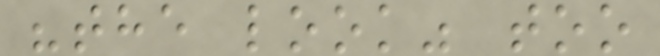"the look" too
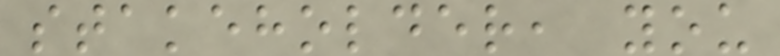stakeholder, you
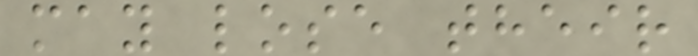may lose their
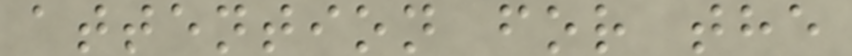attention for the
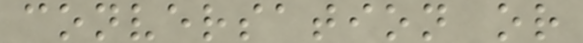conversation or
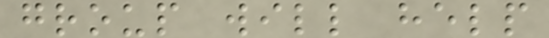group will help
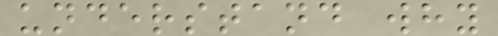understand why
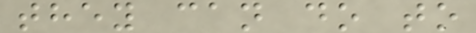they can do to
